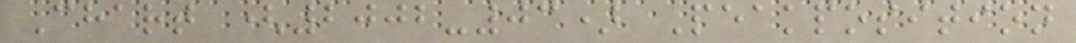Chart (2002-03) Peakposition
